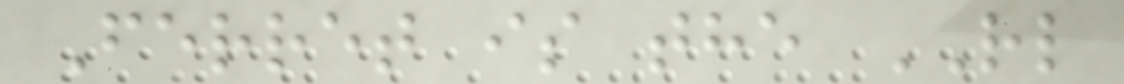Ferret is the RL
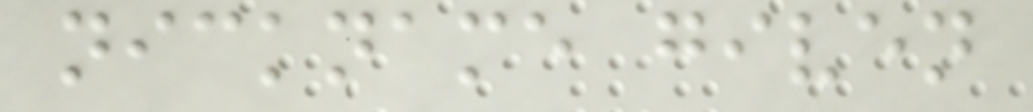nickname given
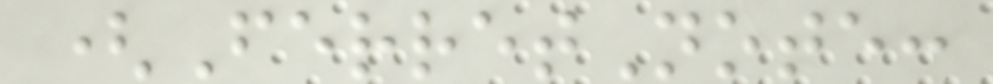(FerretNote:
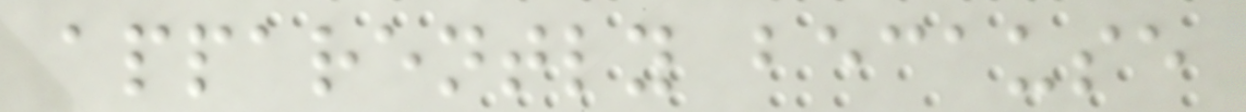apparently because
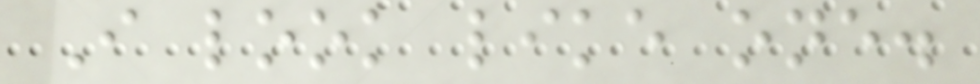I look like one.
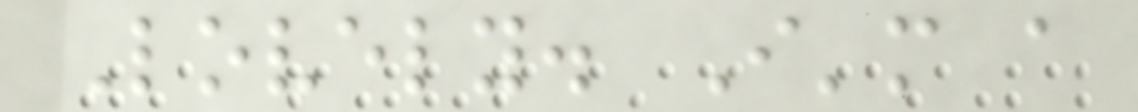Lovely. I'm a
